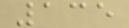135
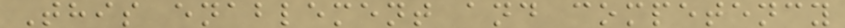This enablement and competency
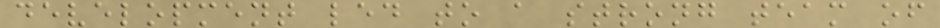development led to a strong team of
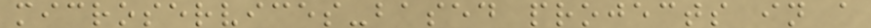microservices-based projects in a
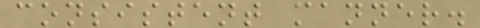consistent manner.
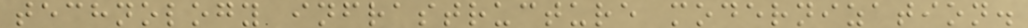technology infrastructure modernization.
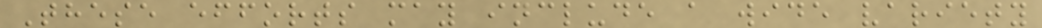These efforts may include a wide variety
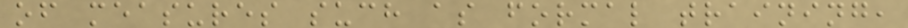of measures such as formal training,
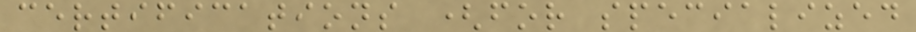certifications (for specialized
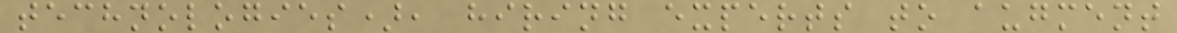technologies), hiring experts to augment
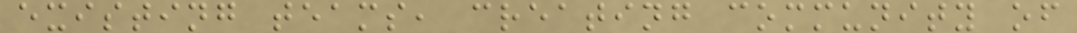existing teams, creating community of
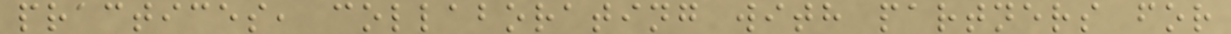practices, collaborating with partners for
